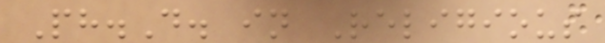Ph.D. in Religious
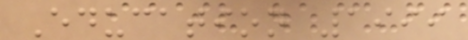Education 1999
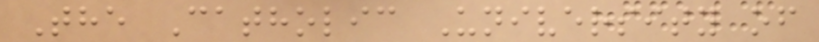The Catholic University of
